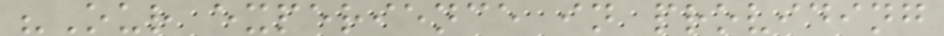"Our experience in providing
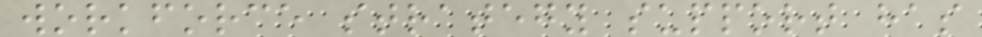workforce strategy support has
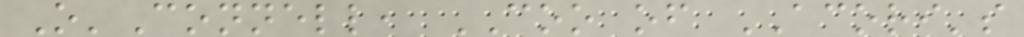O'Connell, COO of ACORI's
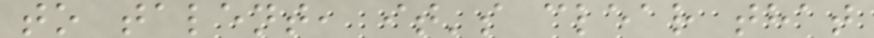to talent, it's clear that
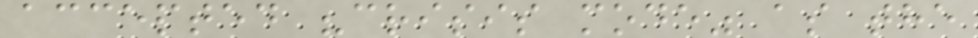accepted "crisis mode" as the
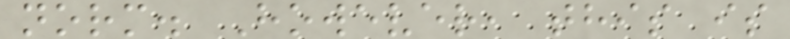norm. However, this is
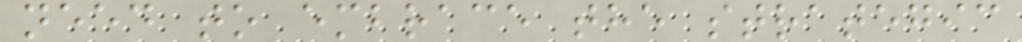need to embrace the strategic
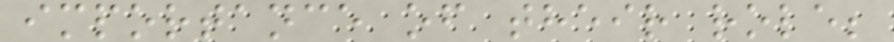importance of their role;
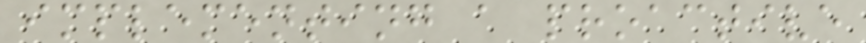implementing a proactive
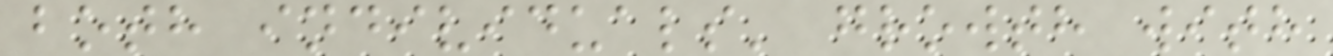both individuals' growth with
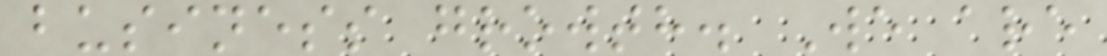business growth. We are
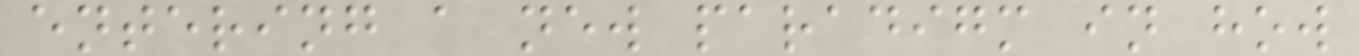entering a new paradigm in how
